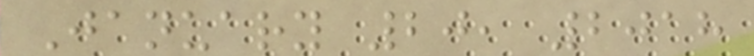January 20, 2018
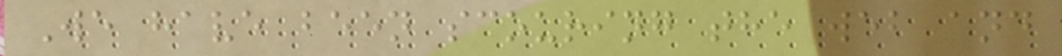We have been scouring the web and
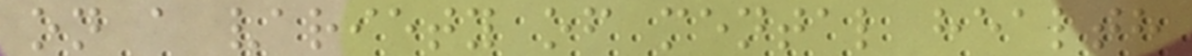on a variety of mental health
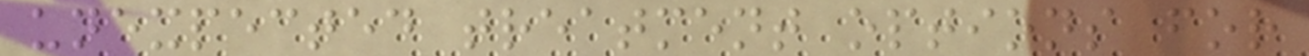unexpected treatment options for
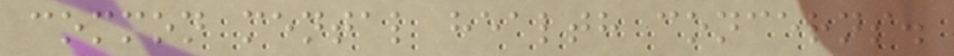common mental health concerns.
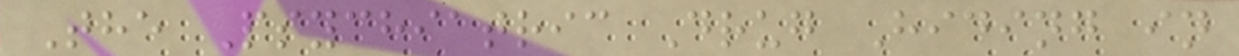The Psychiatric Drug Hiding in
